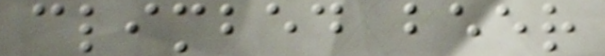climbed beer
